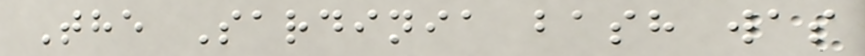The Sardinia bash was
